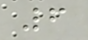6
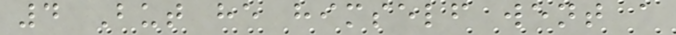4 But he himself went a
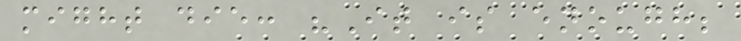might die: "It is enough;
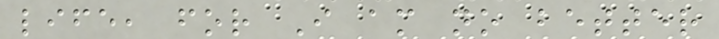life, for I am no better
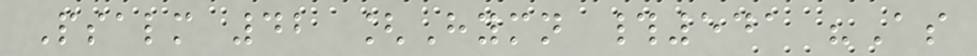Psalm 42 [Hymn #541 "As
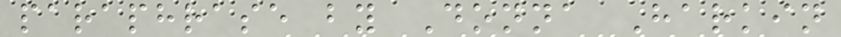paraphrase by Donna Harkin
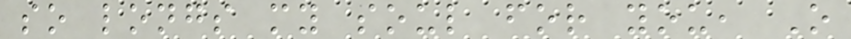so longs my soul for you, O
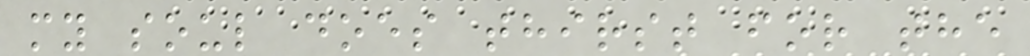my soul does thirst for the
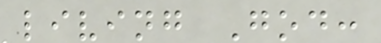living God:
